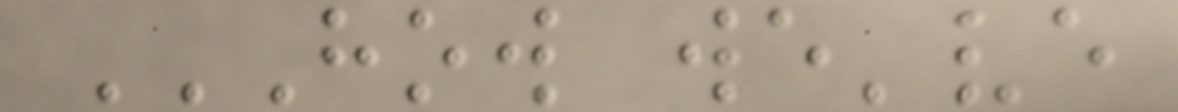HOW WE'VE
